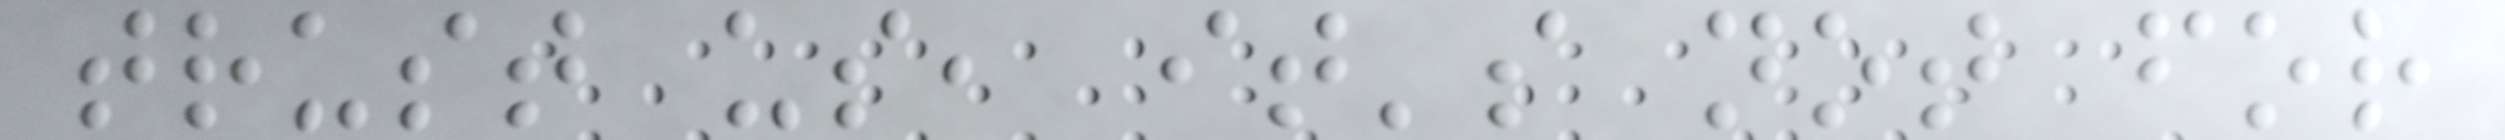trust us, it's not for
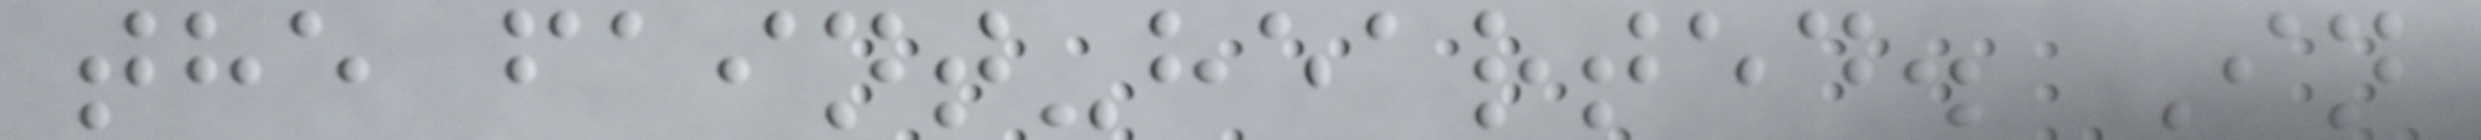the faint-hearted. In
